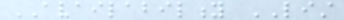AVAILABILITY LIST
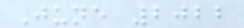June 2022
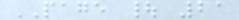PAGE | 21
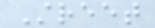Street
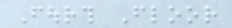Fourth Floor
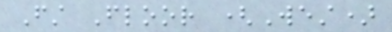First Floor (West)
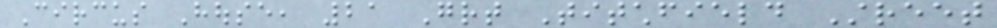Circus House, 21 Great Titchfield Street
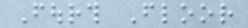Fourth Floor
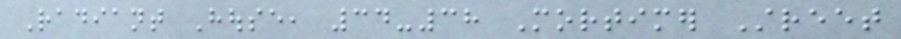Radiant House, 34-38 Mortimer Street
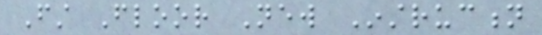First Floor New Instruction
